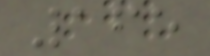165
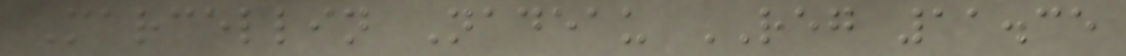Marcellin Nadeau REG 11.35
